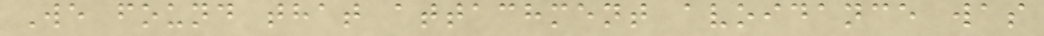We found that attachment avoidance was
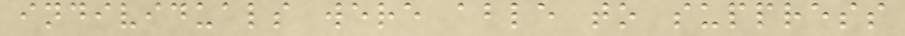individuals were able to suppress
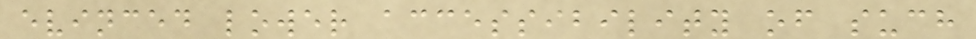evinced lower accessibility of such
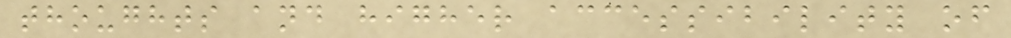thoughts and higher accessibility of
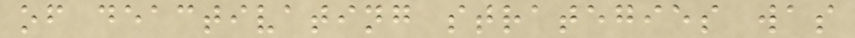of deactivating strategies was
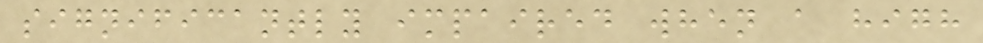significantly impaired when a high
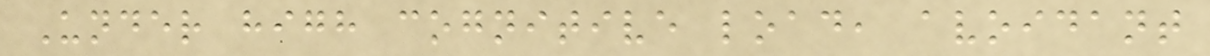Under high cognitive load, avoidant
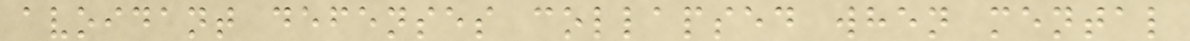avoidant defenses collapsed when mental
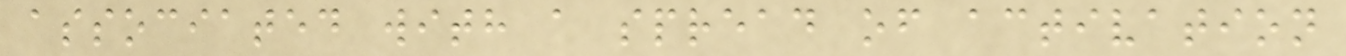associated with a spread of activation
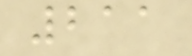211
